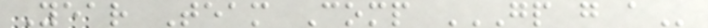Year Team Comp GP G A
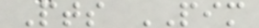Pts PIM
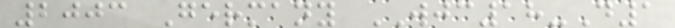2003 Germany WJC18-D1
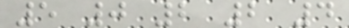5 0 2 2 4
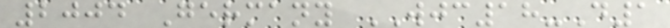2004 Germany WJC18-D1
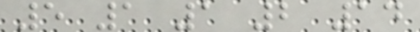5 1 1 2 14
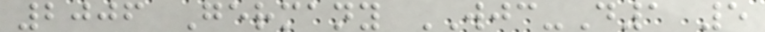2006 Germany WJC-D1 5
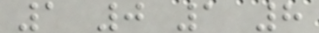1 0 1 8
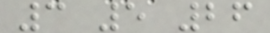3 5 26
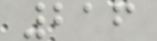216
